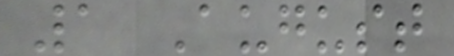1 August
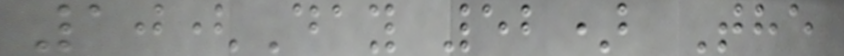10(Day 52) The
